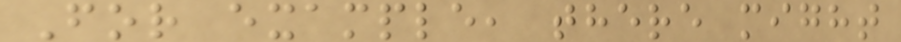For example, there might
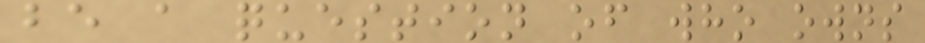be a question of who owns
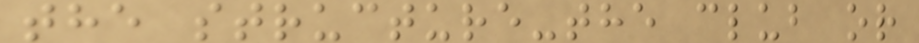the structure-the club or
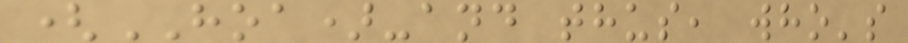(HOA)-and thus, who's
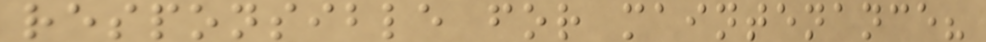responsible for maintenance?
